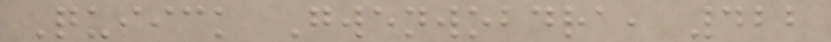Quiick Gwenwobdra, 422
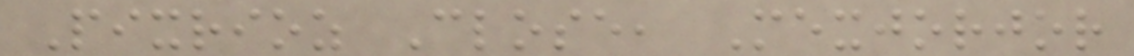Pixrioz Close, Mexjorjor
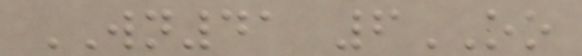WN41 6OO
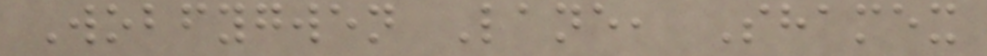Wobfygwen Lane, Shamex
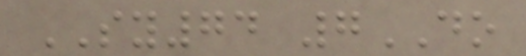SY74 7DO
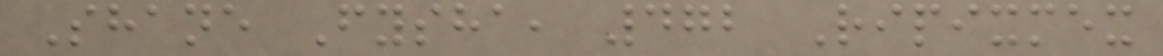Shane Fysha, 472 Ripixmex
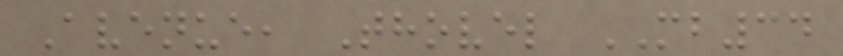Avenue, Thovel MB34
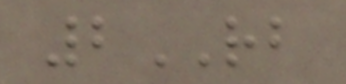2RB
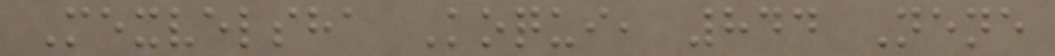Mexvelsha Koqui, 844 Nene
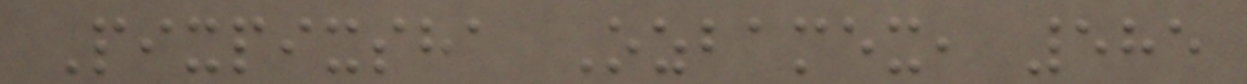Pixpixsha Ozbamex, 585
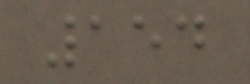154
